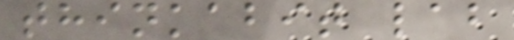thinkabit lab
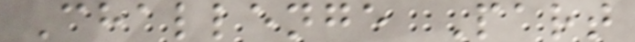Challenge Part
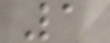1
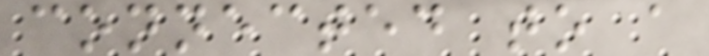connected to a
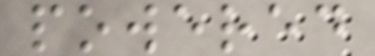powered
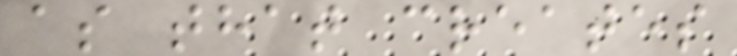as that creates
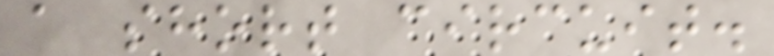a short circuit.
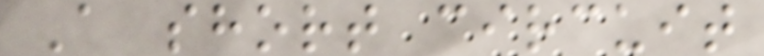A short circuit
